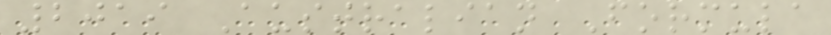2019 Australian Formula
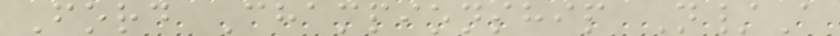Ford Championship N/A
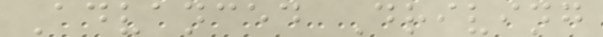Advanced Driving
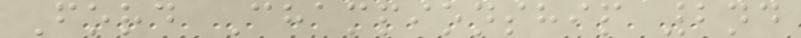Ford Championship 2nd
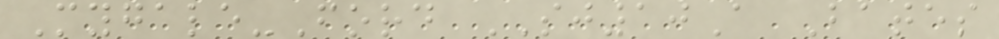Mygale-Ford SJ10A Bates
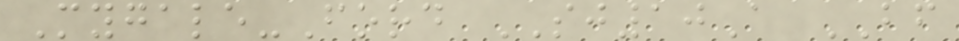Mygale-Ford SJ10A BF
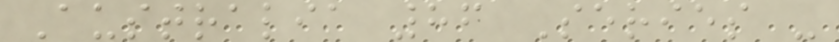Australia 86 Series -
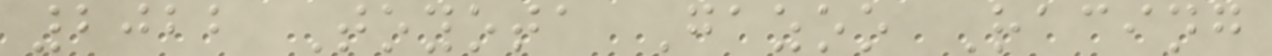2022 Toyota Gazoo Racing
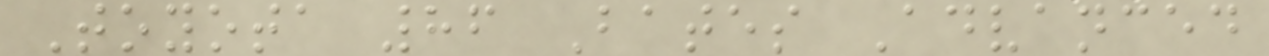Toyota 86 Bates Advanced
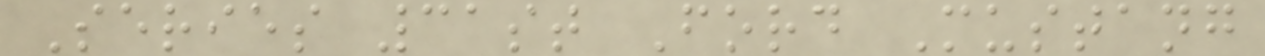Series 31st Ford Mustang
